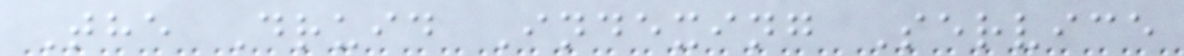The Druid Indexing Service
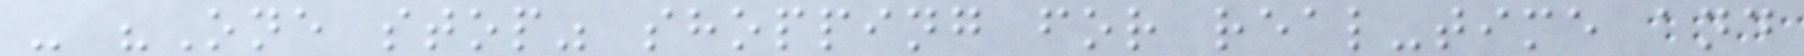- "One stop" shopping for real-time and
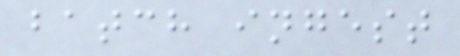batch ingest
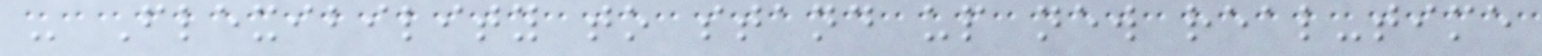- Flexibility to stand up new real-time
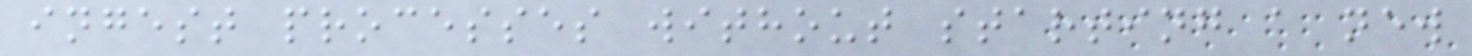ingest processes without starting a new
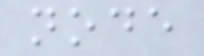node
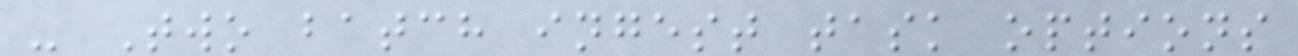- Two batch ingest task options
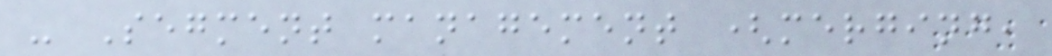- Segment management (merging,
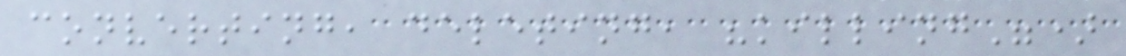converting, deleting, "killing")
